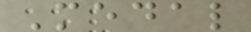Medal
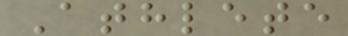Athlete
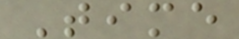Time
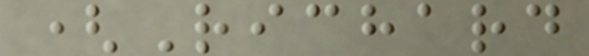(Richard
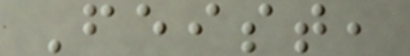Feist,
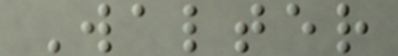Walter
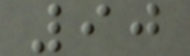90
